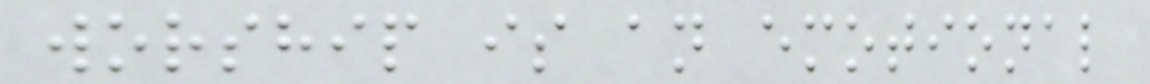worship is an emotional
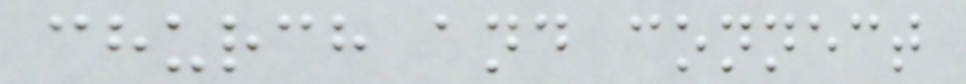church and connect
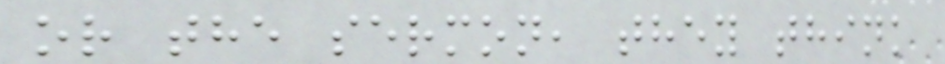or the sermon, they think
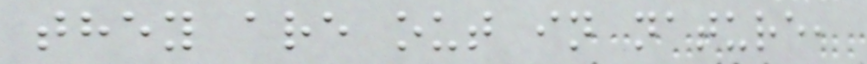they are out in nature,
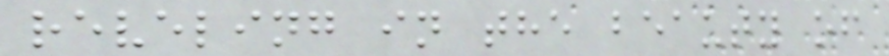reveling in the beauty of
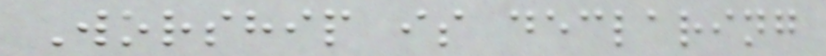Worship is declaring
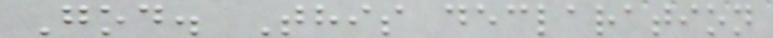God. This declaration
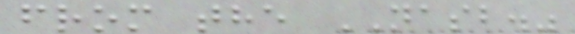from the NASB."
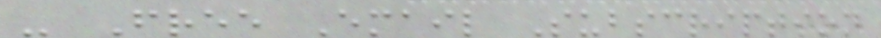- Free Email Subscription
